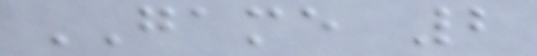GAME 2
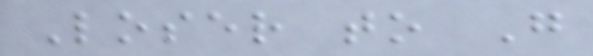Loser to G
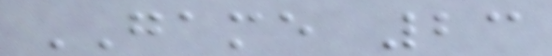GAME 23
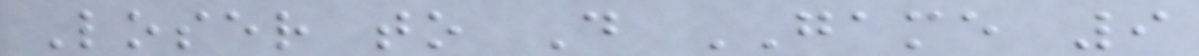Loser to D GAME 9
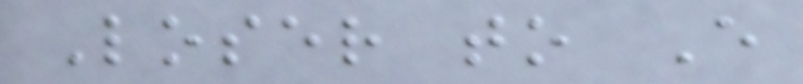Loser to E
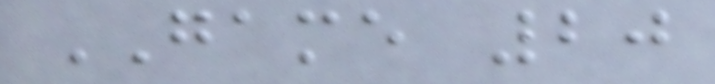GAME 20
